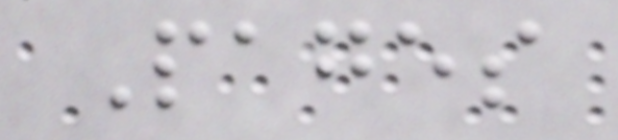Pages
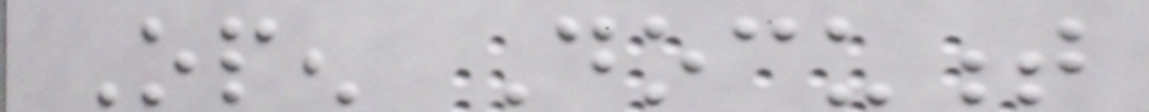Open Document
